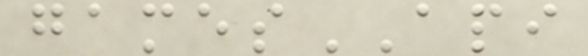gamesAPI
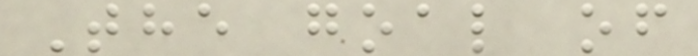The goal of
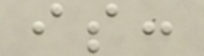is:
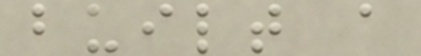built a
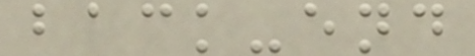back-end
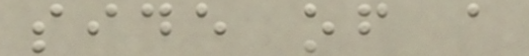side of a
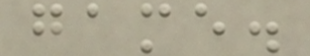game.
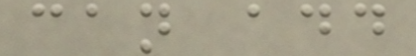can add
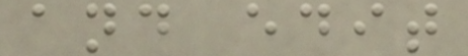and edit
